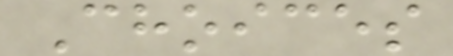Choices
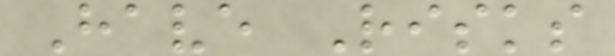Have Risks
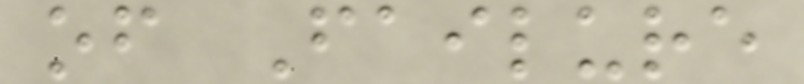of Failure
